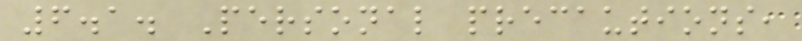6.1. Personal precautions,
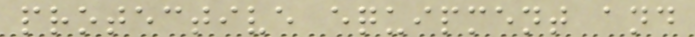protective equipment and
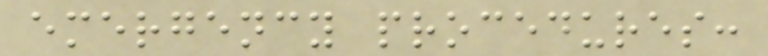emergency procedures:
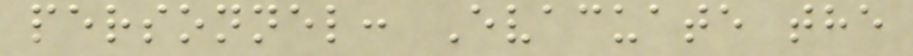personnel: Evacuate the
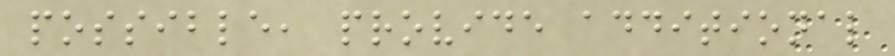possible, provide additional
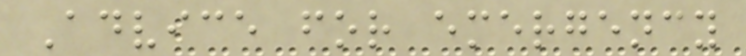Advice for emergency
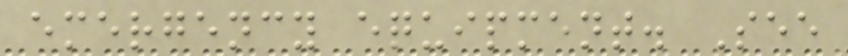emergency equipment. See
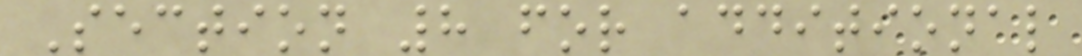Section 8 for additional
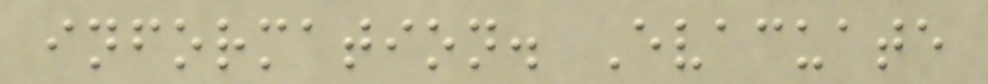information. Evacuate
